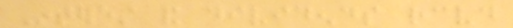Interest and dividends received
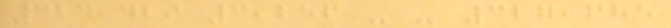324,429 3,256 - - 327,685
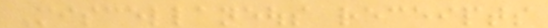Miscellaneous receipts
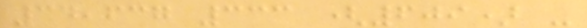34,637 333 (609) -
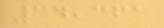34,361
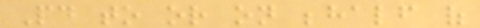Paid to or on behalf of
